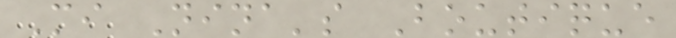Mi Nina's Boutique
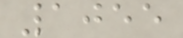1055
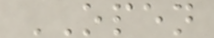OPEN
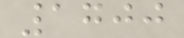1700
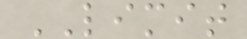LIMIT
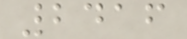2416
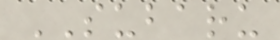SUBARU
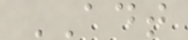ADT
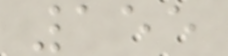155
